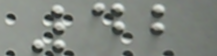42
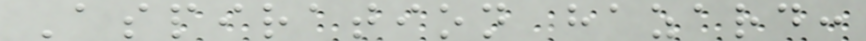Aspiration hazard:
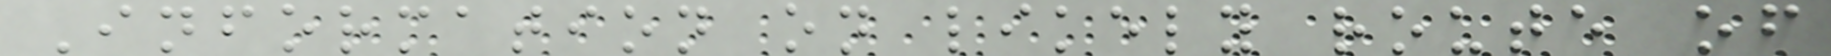Information on likely route of
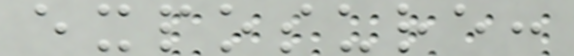exposure:
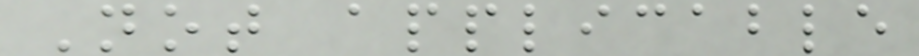Not applicable
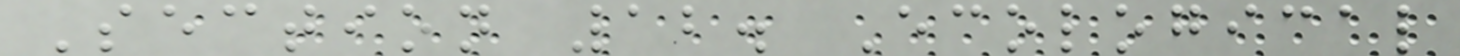Section 12. Ecological
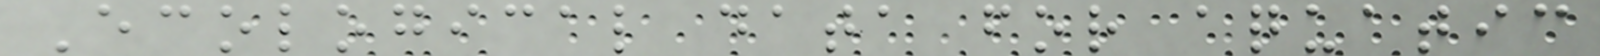Ecological data for aquatic
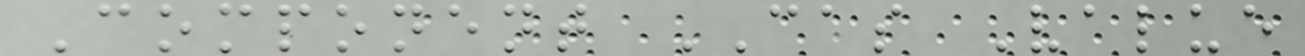Component CAS Value
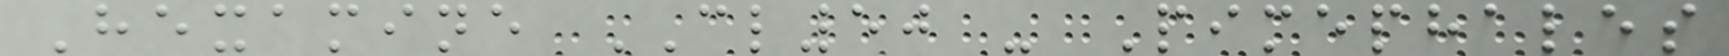Hexamine CL50 - Pimephales
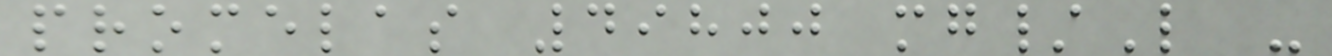promelas 49800 mg/L -
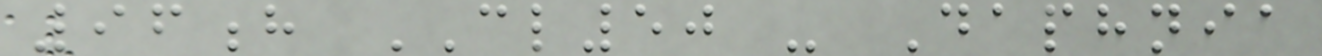96h CL50 - Daphnia
